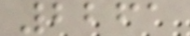2261
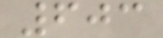603
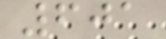601
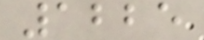1225
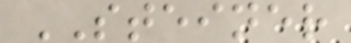STEINER
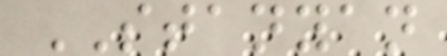STANYAN
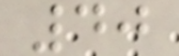40
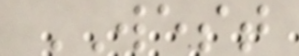WEST
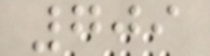709
